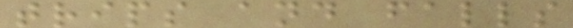trips and falls
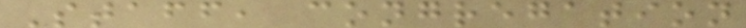Staff, congregation
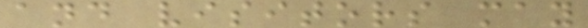and visitors may
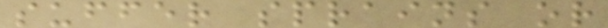suffer sprains or
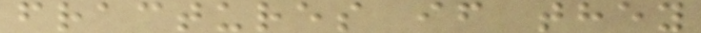fractures if they
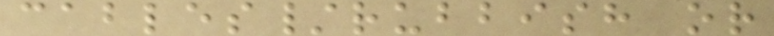cables/rubbish or
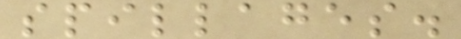spillages.
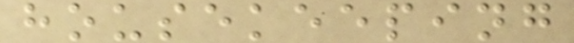housekeeping
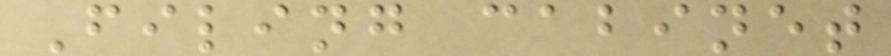Filing cabinet
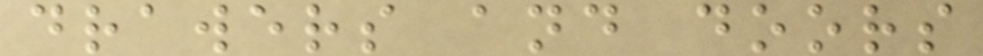drawers and doors
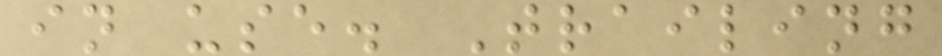in use. Trailing
